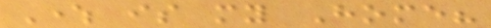Where is my Home?
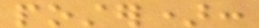poster):
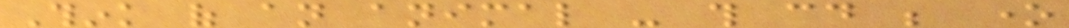Think of an animal - this could be one
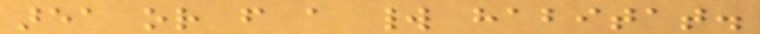area or from a world habitat.
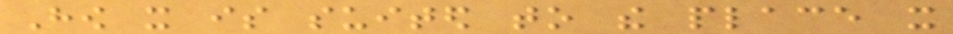How it is suited to the place it
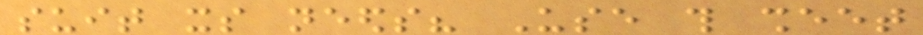suit its needs? Use this sheet
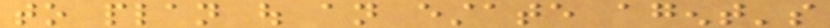to plan out an estate agent's
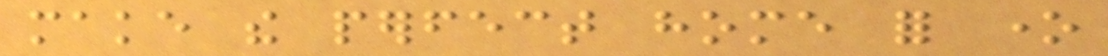make the perfect home for one
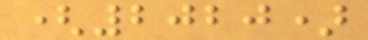(2020)
